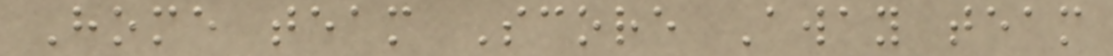Home team Score Away team
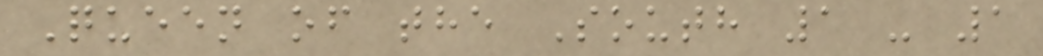Queen of the South 1 - 1
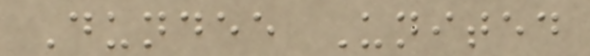Dundee United
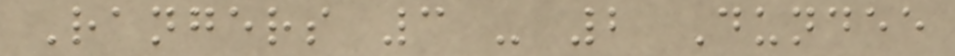Rangers 3 - 2 Dundee
